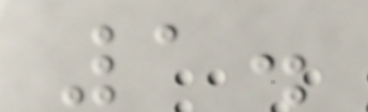1.
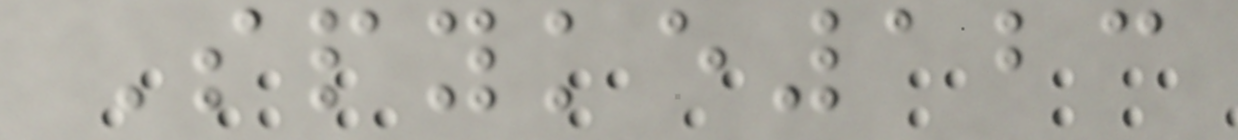Spyke123
